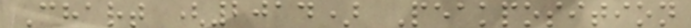Chart (2014) Peakposition
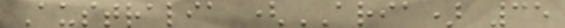Australia (ARIA) 35
